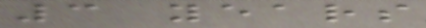3 years
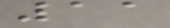11
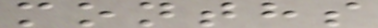months
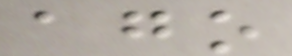ago
